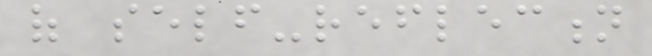of self-reflection
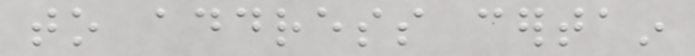to address certain
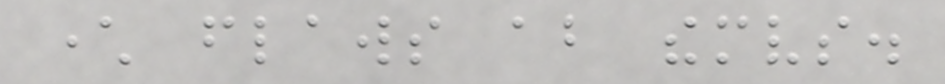character flaws about themselves.
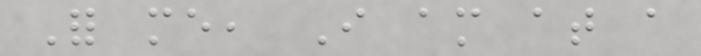For me, I am at a
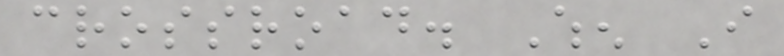crossroad. When I
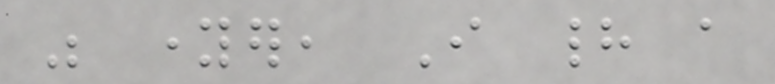was younger, I had a
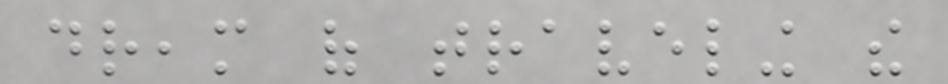dream of traveling the
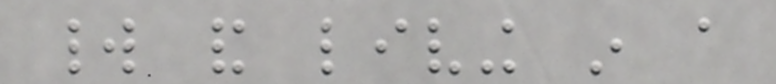world and living in a
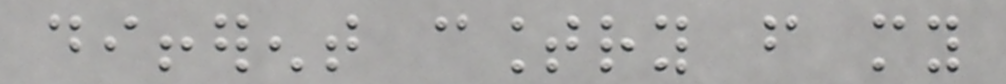different country from my
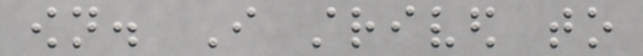own. I strived to
